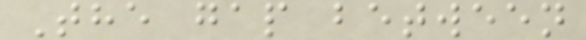The gap between
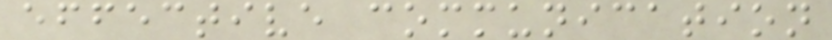effective communication
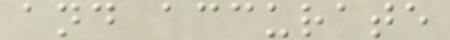and accurate
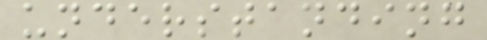understanding
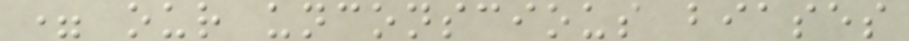= our unconscious biases
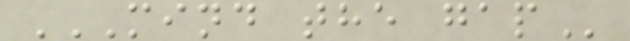MIND THE GAP
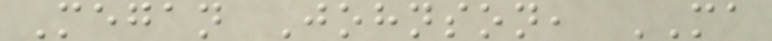Megan Johnson, MA
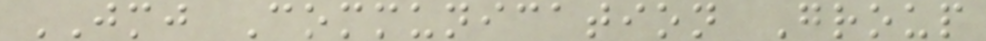JMJ Communication Group
